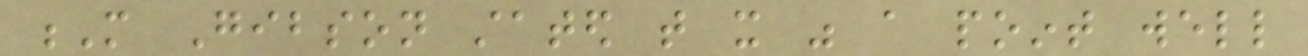M Gibson stated that it was a point well
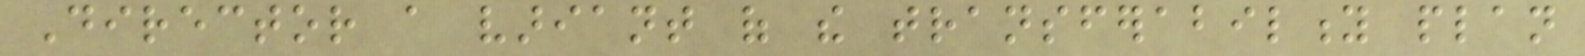Director a variant of the transferability plan
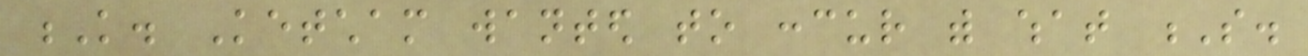K. Ketcham wanted to concur with what S.
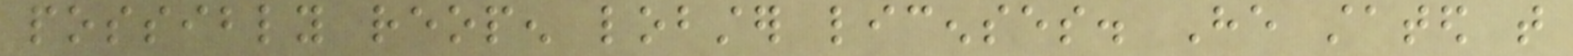possibly reopen lobster licenses. He stated that
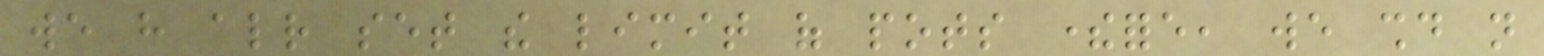we have already set the limit of pots therefore, we should not
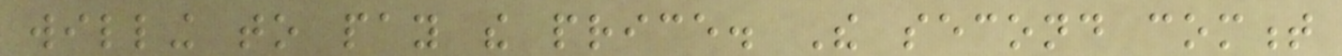willing to pay the price. The second comment
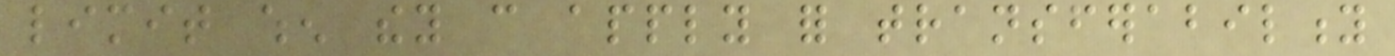limit when they can apply for transferability
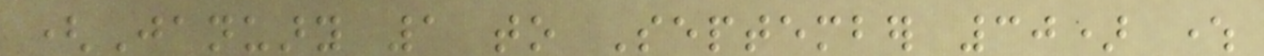(January 1 to September 30) where
